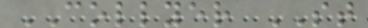COLLYER ST
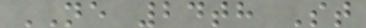NE 24th St
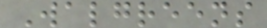Walgreens
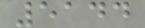5144
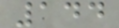144
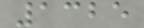1325
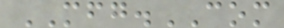MFG.COM
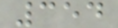354
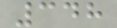348
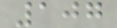107
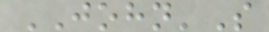JOHN'S
